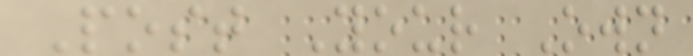Post Your Own
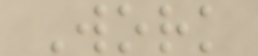Work
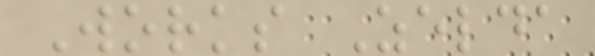Works Zelda
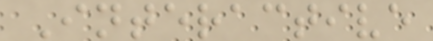Interactive
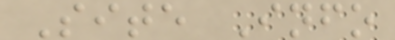Site Info
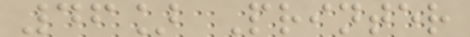46] Printer
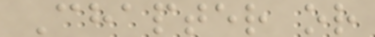Chapter or
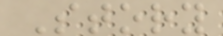Story
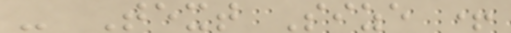- Text Size +
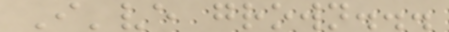I've grown...
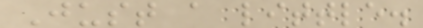Just a little.
